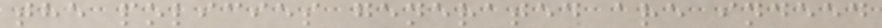the policies generated are indeed
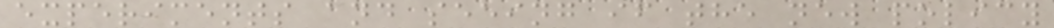experiments and seeing if the new policy
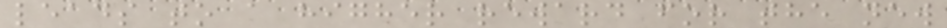leads to a higher reward for the new
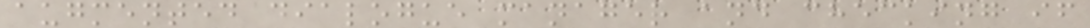augmented dialogue manager and checking if
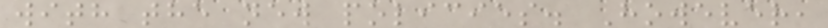with the new policies. However,
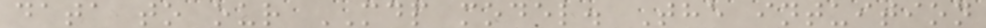data to our MDP model. The intuition
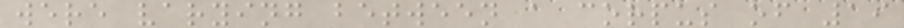were varying between a corpus of 19
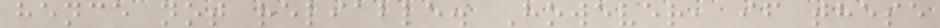hence not reliable. However, if these
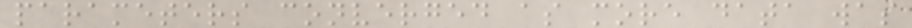parameters converged as more data was
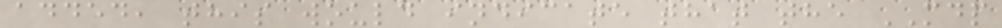added, this would indicate that the MDP
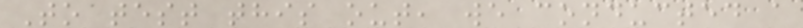To test this out, we conducted a
